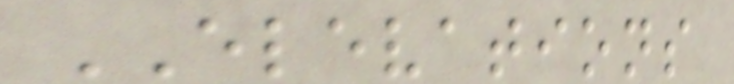ELEVATIONS
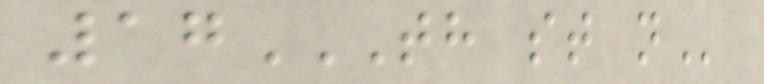17TH ST N
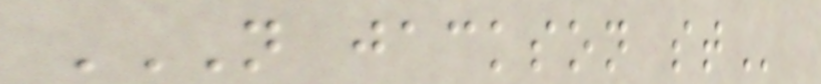N JACKSON ST
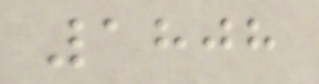1808
